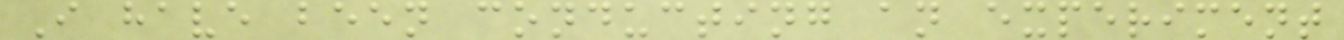I have been conducting an experiment
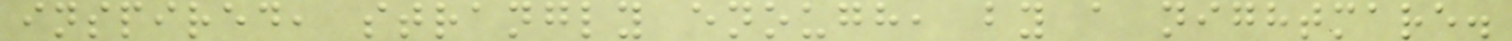inspired, strangly enough, by a nightmare.
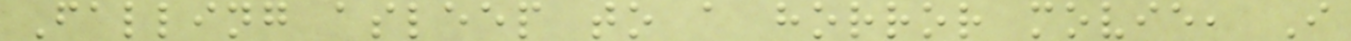Falling asleep to a horror movie, I
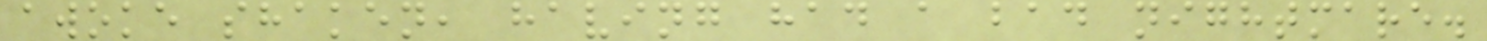awoke shaken, having had a bad nightmare.
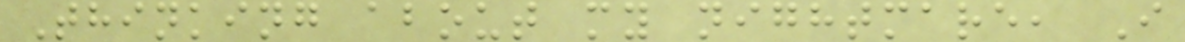Thinking about my nightmare, I
